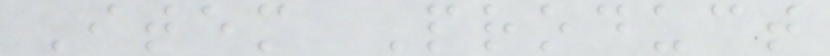Item Product
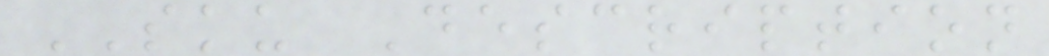SKU Description
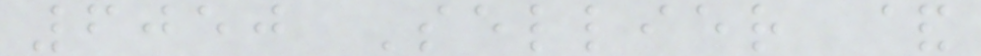6050 Sellier &
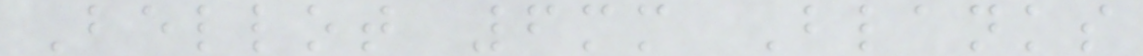Bellot 6mm Blanks
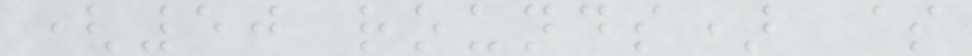(50 rounds) $
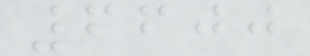6600
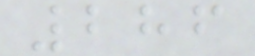286
